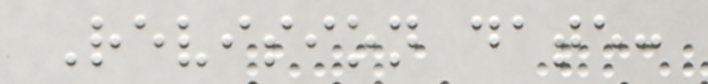Revision date:
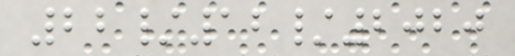22/12/2020
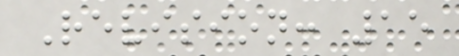Revision: 15
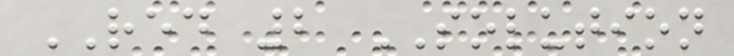RED 2 SOLUTION
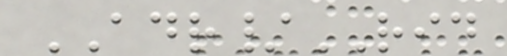ADR/RID
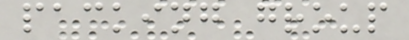packing group
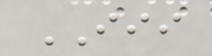III
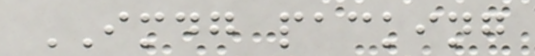IMDG packing
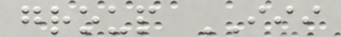group III
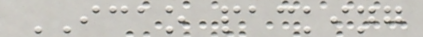ICAO packing
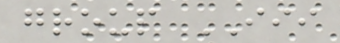group III
